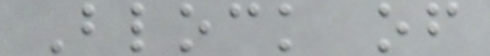Block of
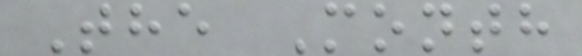The Month
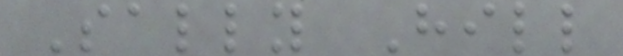Sally Hill
